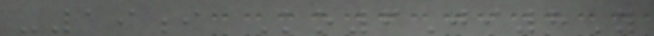-19i Ko6Ji8Y
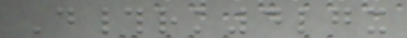D#rk4lgx
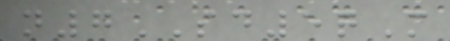n7SD5qM
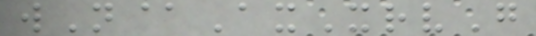wN@AxXrvG
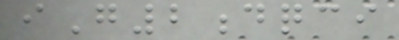iG2dqci
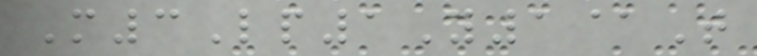M3Lp1Y1@T
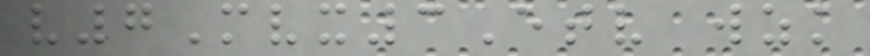v7Mvx3Etv wzk
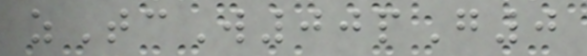zTcW00pG0
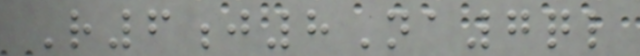R6j8Na7ql
